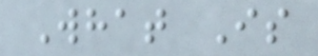What Is
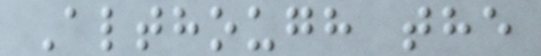Although the
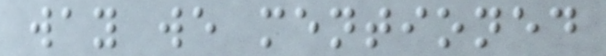way we mentioned
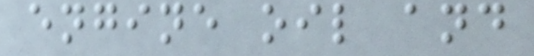engine oil and
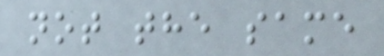not the same
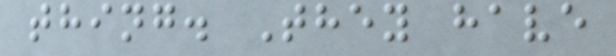thing. They have
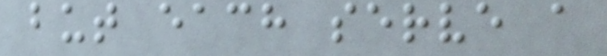but each serve a
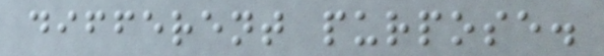different purpose.
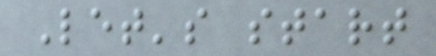Let's start
